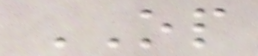OP
